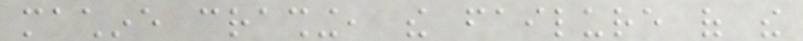machine crashing, the failure of the
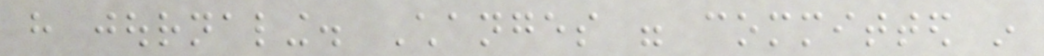have journaling. Changes were committed in
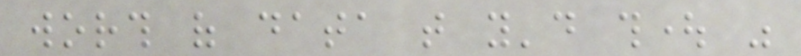worth of data that you'd thought was
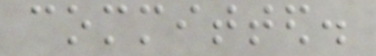committed.
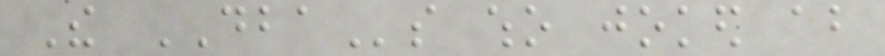The DBAs who joked about
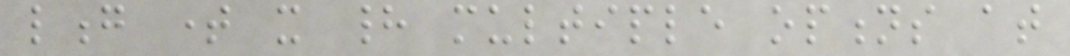long time it had multiple options at
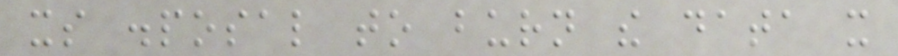its disposal to burn the data it
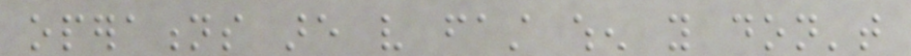operations are very fast when you don't
